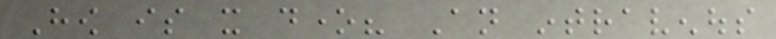How is it done? An intravenous
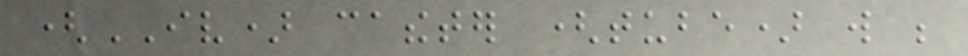(IV) catheter (tube) will be
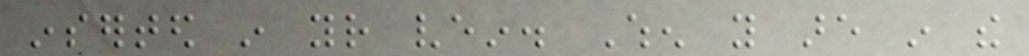inserted in your vein. When you are in the
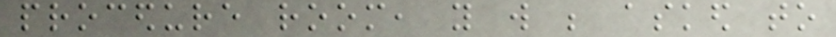procedure room, you will be asked to
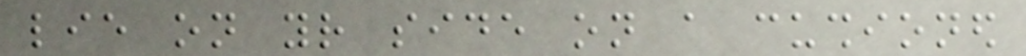lie on your side on a cushioned
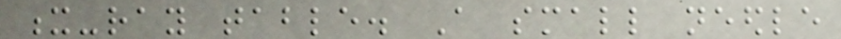x-ray table. A small needle
